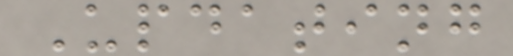Updating
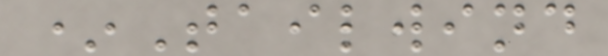*Tailwind
